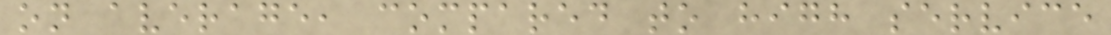on average, compared to high service
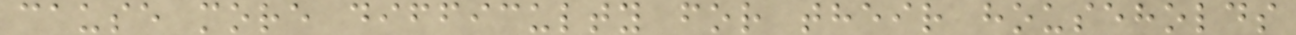cause more difficulty for their households
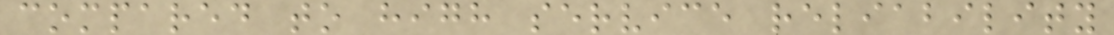compared to high service reliability
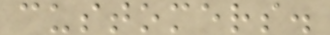customers.
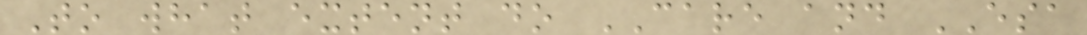To what extent do CARE and ESA
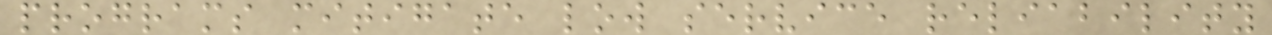programs mitigate low service reliability
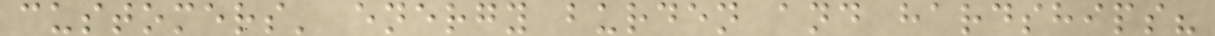customers' energy burden and hardships?
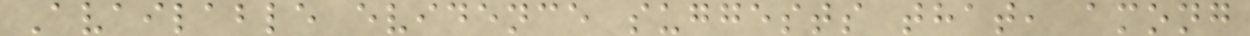Available evidence suggests that, among
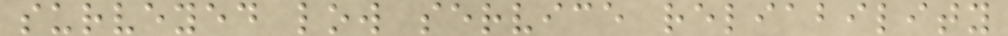surveyed low service reliability
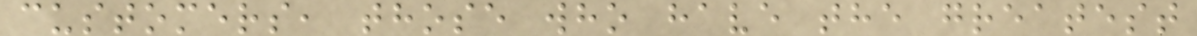customers, those who have the greatest
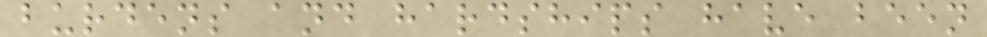burdens and hardships have been
